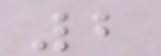2
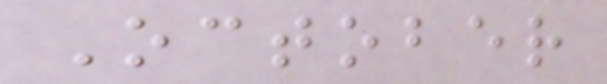October
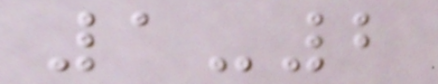1-2
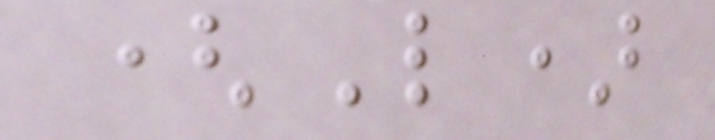(L)
